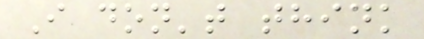I don't think
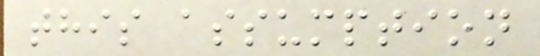this assumption
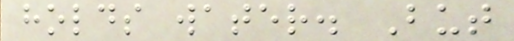holds water. But
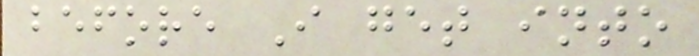before I get into
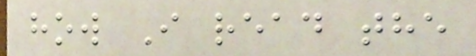how I read the
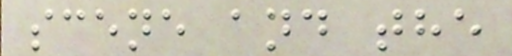scene and the
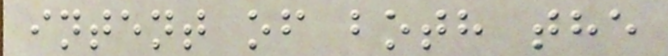intent of both the
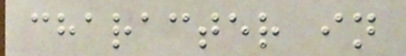character in
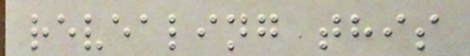revealing this
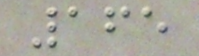165
